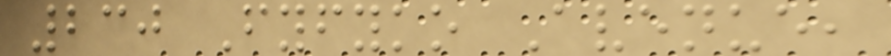230 Fyfyko Avenue,
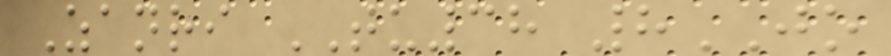Zanri TU38 8JO
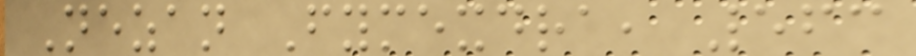Nezan Fymexdra, 563
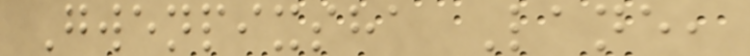Gwenpixsha Lane,
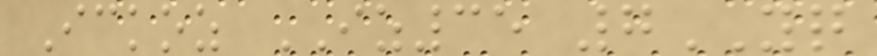Ickoz IZ35 7YQ
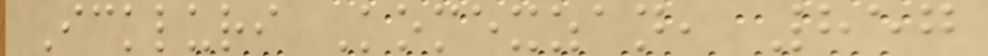Ickluri Komexzan, 857
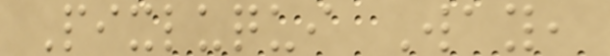Pixluqui Way,
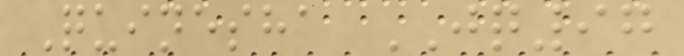Quinesha JQ97
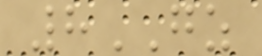8GZ
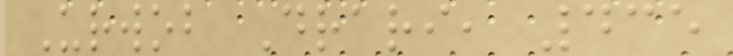Urwob Drari, 435
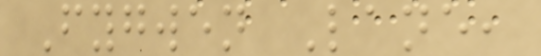Fygwen Lane,
